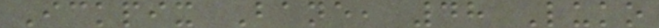Ickpix Bane, 48 Luko
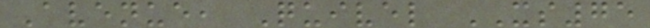Avenue, Quivel XS75
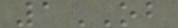1OB
